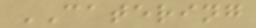CATERING
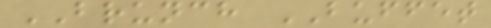BRUNCH BUFFET
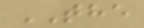THE
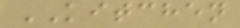KITCHEN
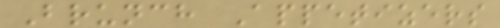Brunch Appetizers
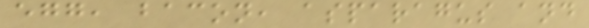egg, bacon, asparagus and
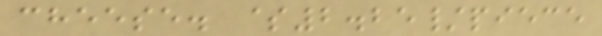cheese. $2.25/piece
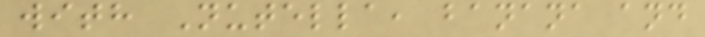with Nutella, banana and
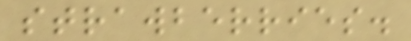strawberries.
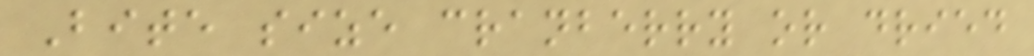Bite size cranberry or dried
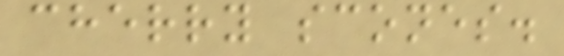cherry scones.
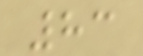83
